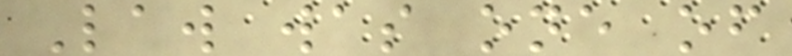Law was one of
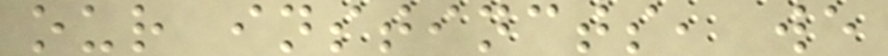our instincts, we
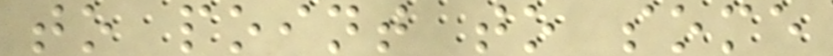to point to some
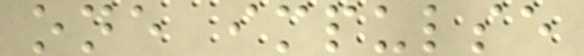one impulse
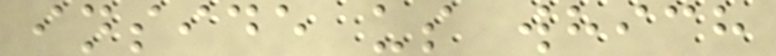inside us which
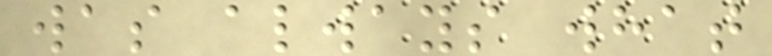was always what
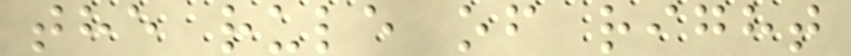the rule of right
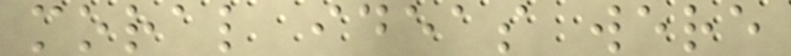moral ideas were
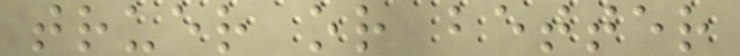truer or better
